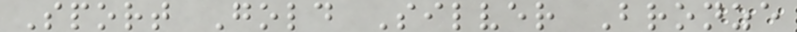Sport Gold Silver Bronze
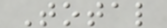Total
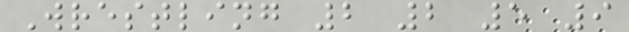Wrestling 2 2 5 9
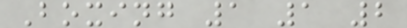Boxing 1 1 2
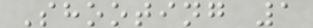Shooting 1
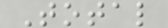Total
